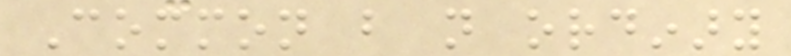Common but not ordinary
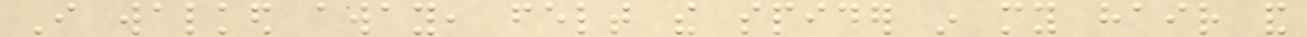I walked away, felt the spider in my hair and
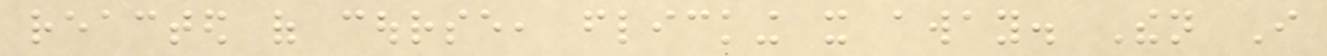reacted of course, flicking it away. Then I
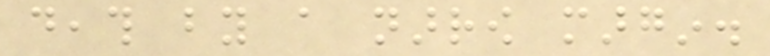death by a narrow margin.
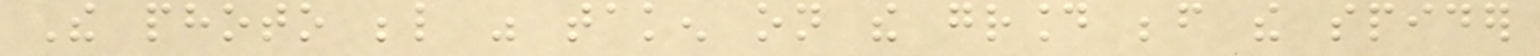The photo below was taken on the ground before the spider
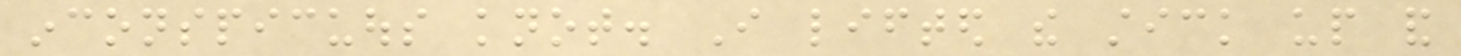inconspicuous knot. I lifted the stick up and
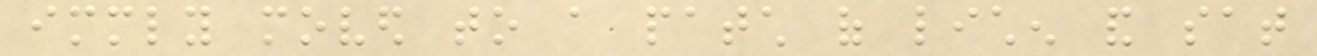immediately moved to a patch of lichen and sat
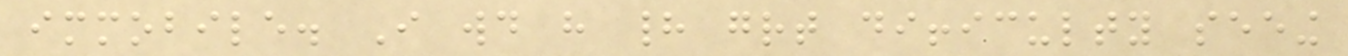immobile. I would have had great difficulty seeing
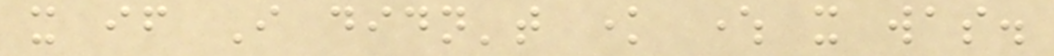it if I didn't know where it was.
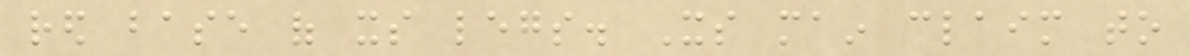red base of its legs. Its main claim to
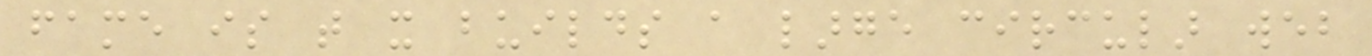fame is that it builds a large circular web
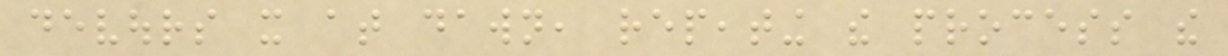devours it at dawn, repeating the process the
